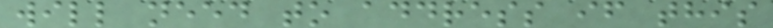will need to address if this
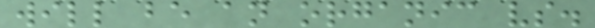will be an organic vs.
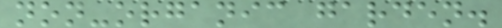non-organic garden.
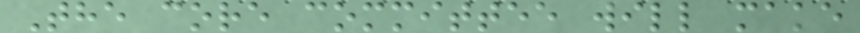The core committee will make
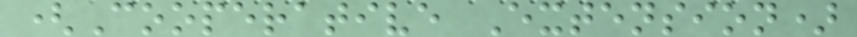(Cooperative Extension)
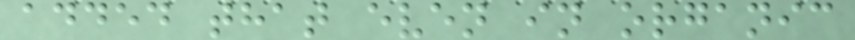added that even in organic
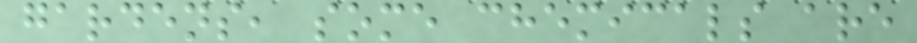gardens, some chemicals are
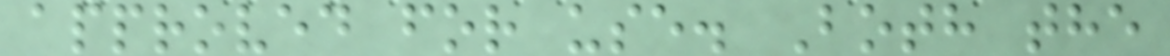approved for use. Both the
